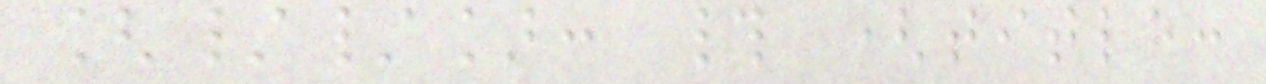[//]: # (title:
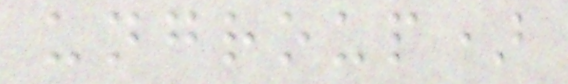ungroup)
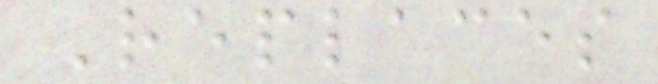Replaces
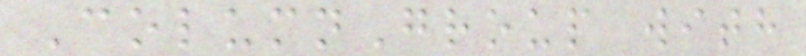ColumnGroup with
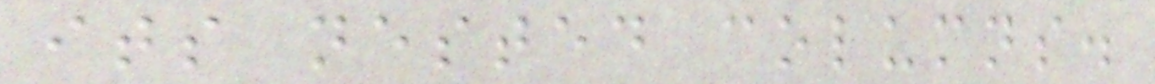its nested columns.
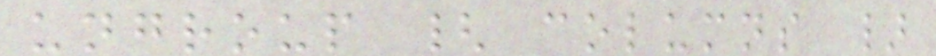ungroup { columns }
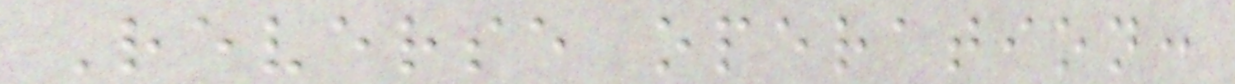Reverse operation:
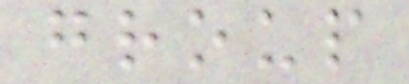group
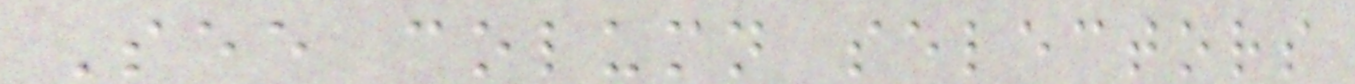See column selectors
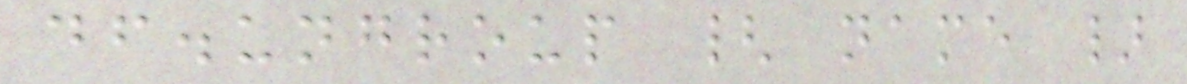df.ungroup { name }
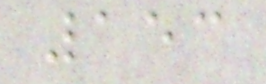153
